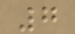7
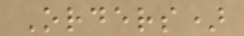Orders)
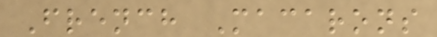French Macarons
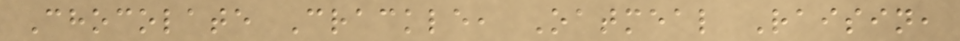Chocolate Crackle, Oatmeal Raisin,
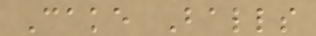Cake Balls
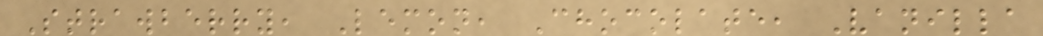Strawberry, Lemon, Chocolate, Vanilla
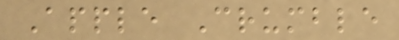Apple Crumble
